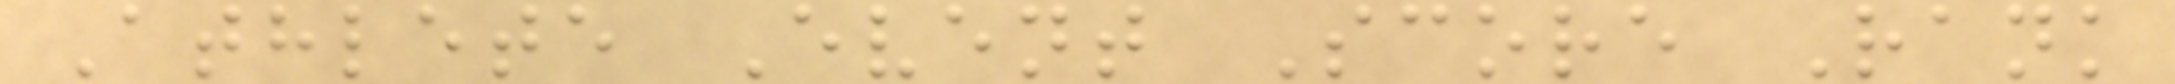Athlete Event Score Rank
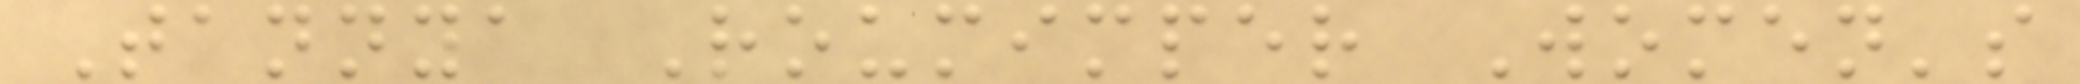Tannya Roumimper Women's
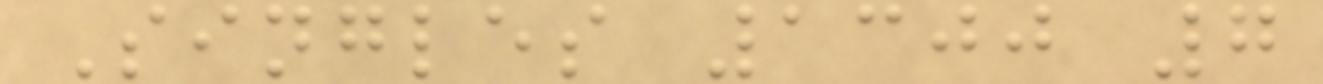Singles 1300 7
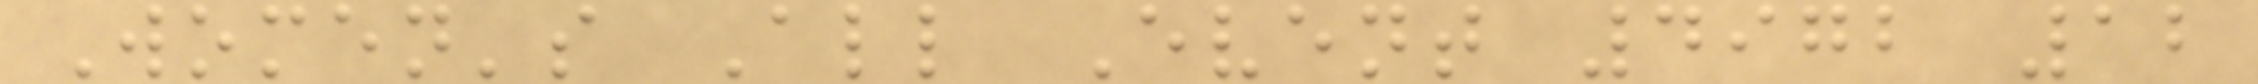Women's All Event 4972 12
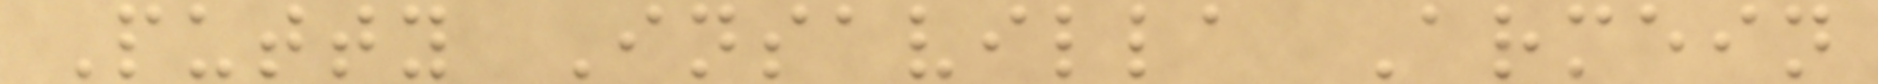Putty Insavilla Armein
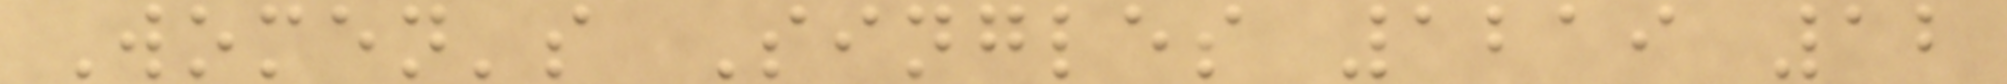Women's Singles 1219 12
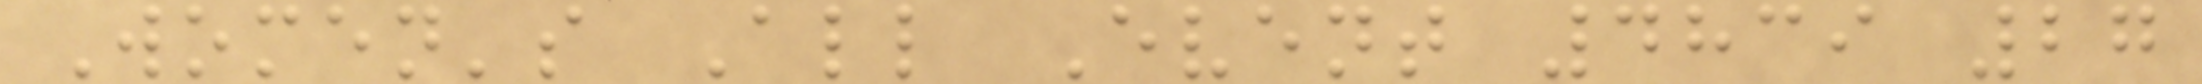Women's All Event 4839 27
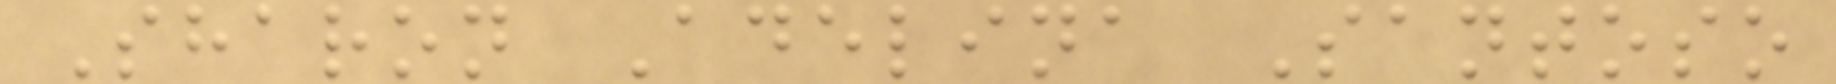Sharon Adelina Santoso
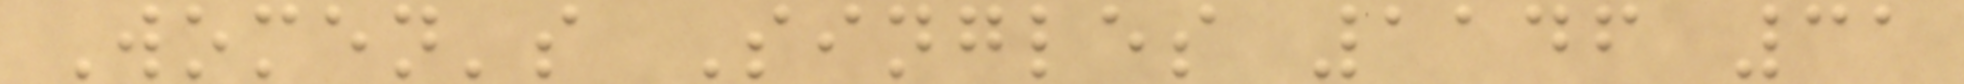Women's Singles 1146 31
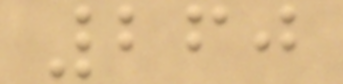260
